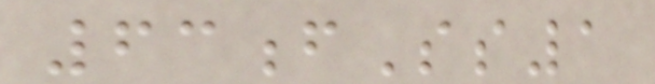63fSs1
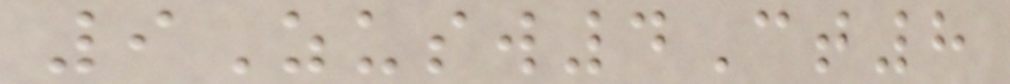9Zusw4Ct8
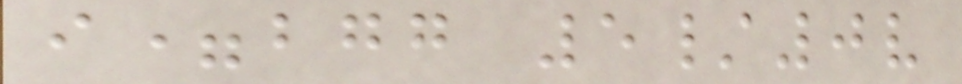i=bgg 5/0v
